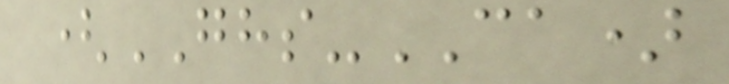(GHS-CA)
